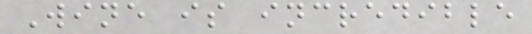Wine is incredible
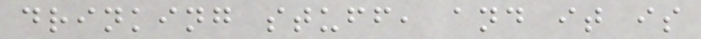drinking stuff, and it is
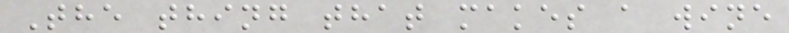The thing that makes a wine
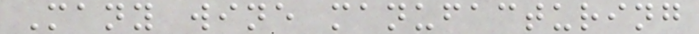Many wine manufacturing
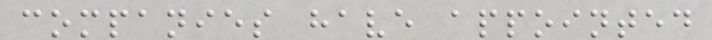companies have appointed
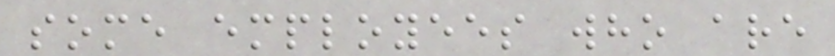some employees who are
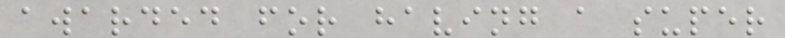awarded for having a super
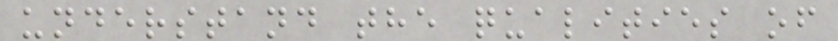understand the qualities of
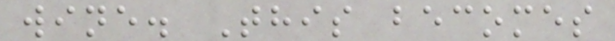wine. This becomes
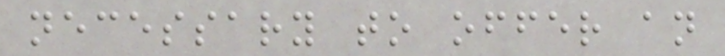necessary to offer an
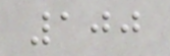100
